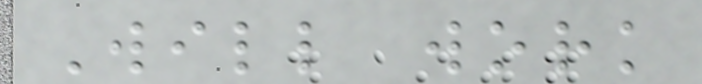Will work
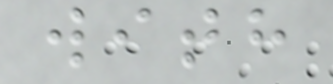with
